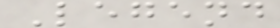Legend
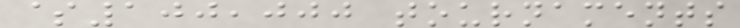$100,000 tournaments
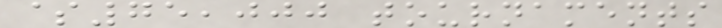$75,000 tournaments
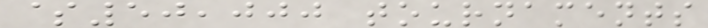$50,000 tournaments
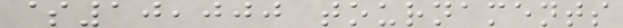$10,000 tournaments
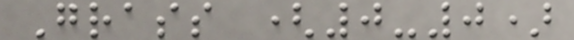Grass (0-0)
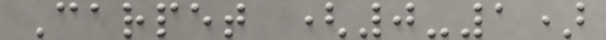Carpet (0-1)
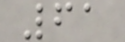61
